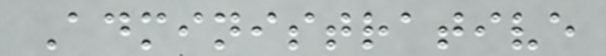Administrative
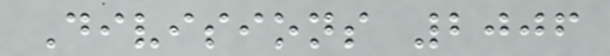Divisions 2006
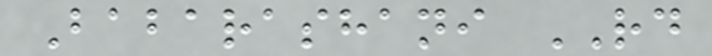Babarashani RD
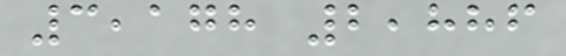3,178 2,886
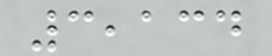3,134
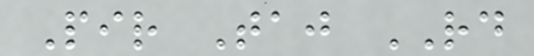Pir Taj RD
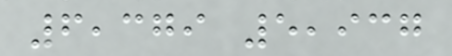6,379 5,937
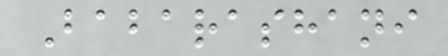Babarashani
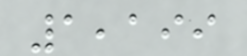1,199
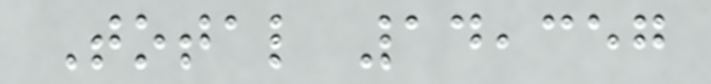Total 14,357
